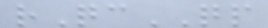rQcQP
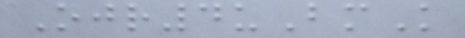Ojr4uBmK
